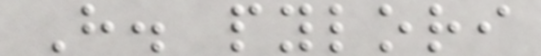H. pylori
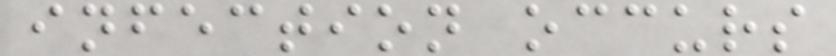infection occurs
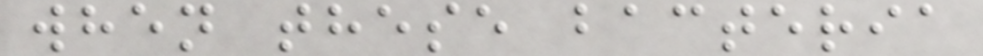when these bacteria
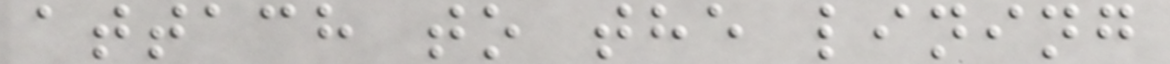attach to the lining
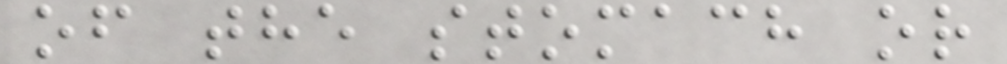of the stomach or
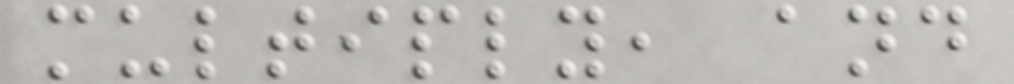multiply, and
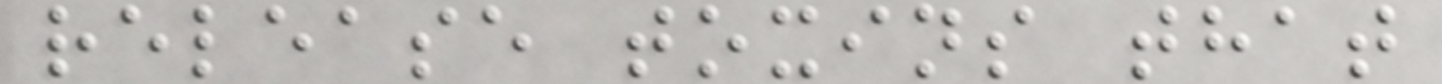release toxins that
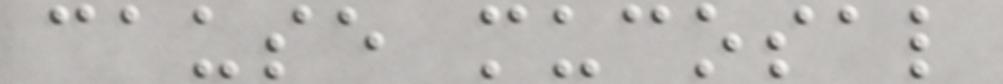cause mucosal
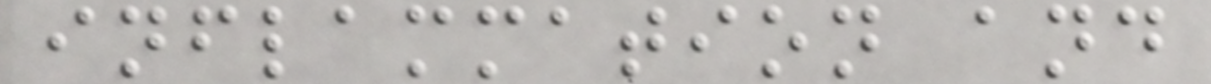inflammation and
